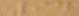94
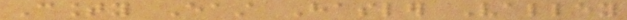County East Hasler Valley
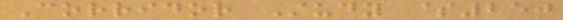Corridor Study $250
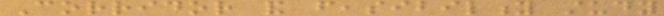Corridor and feasibility study
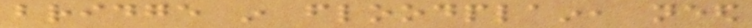bridge in floodplain, need
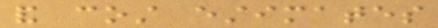and cost estimates
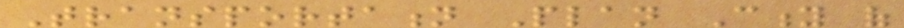Transportation Plan City of
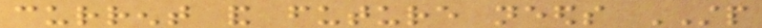current and future needs STP
